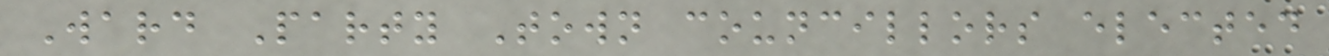Ward Party Town councillors elected
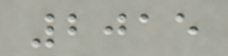2015
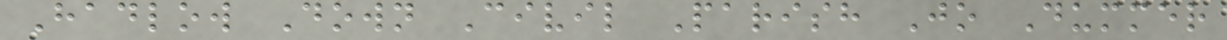Hadlow Down Civil Parish Jo Dummer
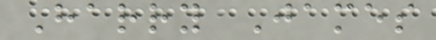Harry James
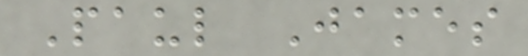Paul James
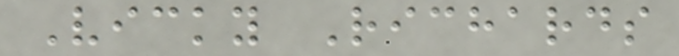Vicky Richards
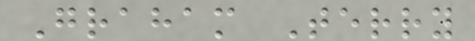Graham Terry
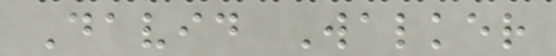David Walker
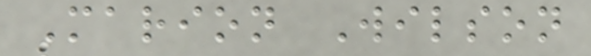Marion Wilson
